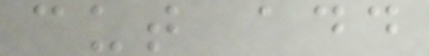cut add
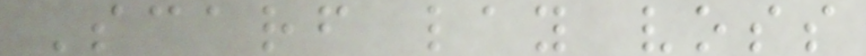Scarf lay voss
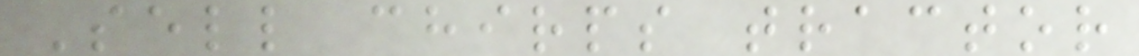Sell chirps tractor
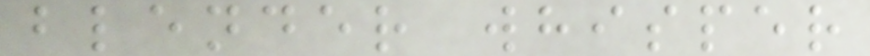blender whisper
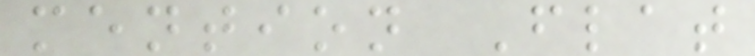mention Flat
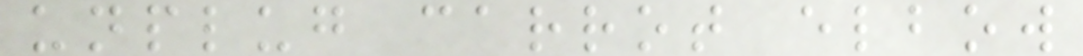unplug carrot elbow
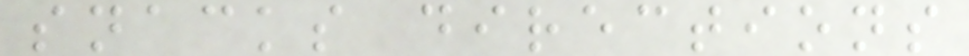snacks directions
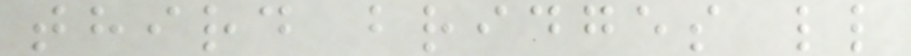third bridges ll
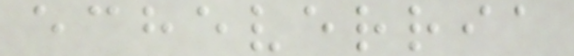echeverria
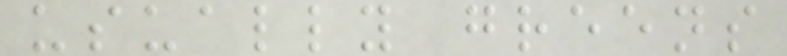usually greens
